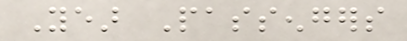Year Passengers
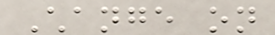Change on
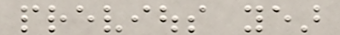previous year
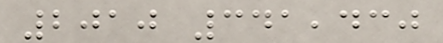2010 341,430
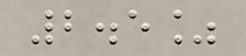2.5%
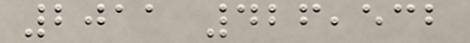2011 426,532
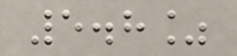5.8%
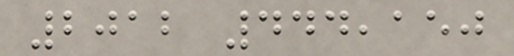2012 444,150
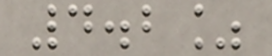4.2%
